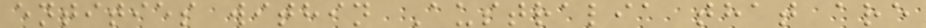entities within Australia that are
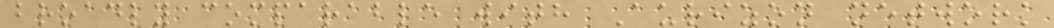broadly comparable with Aurizon network
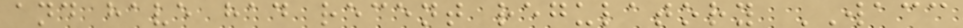and have had recent regulatory WACC
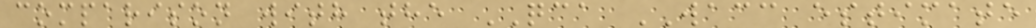comparison with the QCA WACC estimate
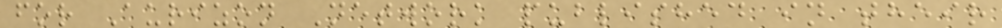for Aurizon Network published in their
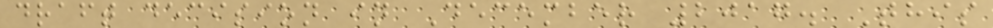draft decision in December 2017. This
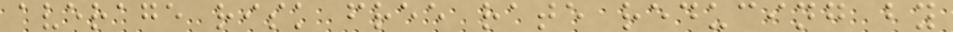average risk free rate reducing by
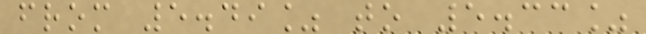from 5.49% to 5.33%
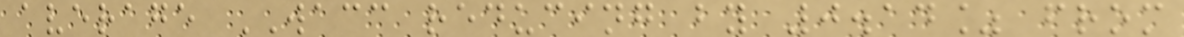average WACC reducing by 0.14% from
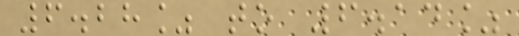6.28% to 6.14%
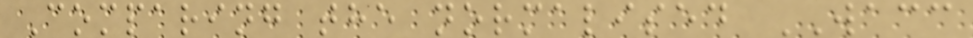Comparing the normalised WACC
